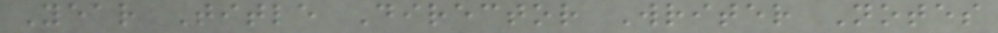Year Title Director Writer Notes
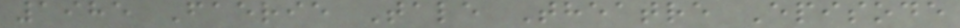1985 Faerie Tale Theatre Episode
